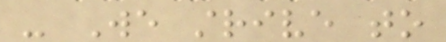- We strive to
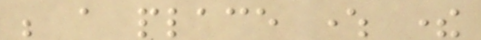be a place where there
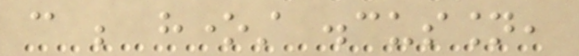can be honest discussion,
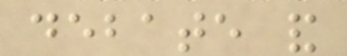debate and
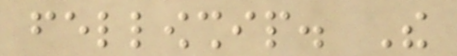fellowship. The
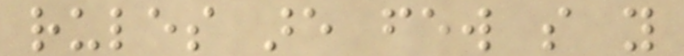rules are few so you
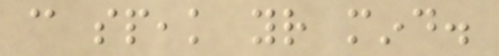can speak your mind.
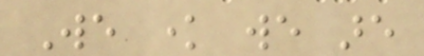We know we are
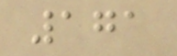171
